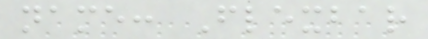name: Flexbar
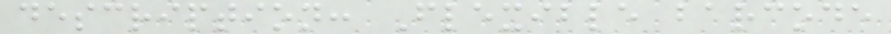description: Flexible barcode
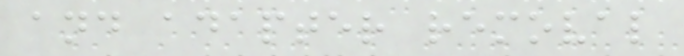and adapter removal
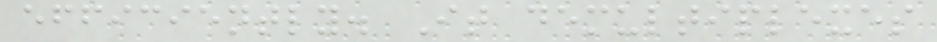efficiently. It demultiplexes
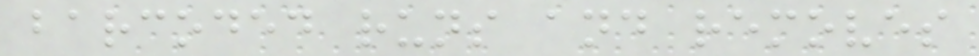barcoded runs and removes
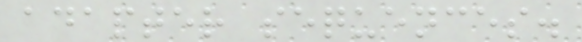adapter sequences.
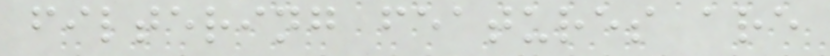filtering features are
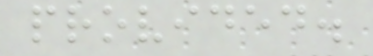provided.
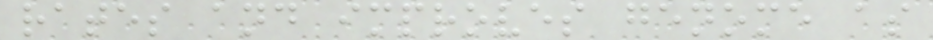rates and improves genome as
